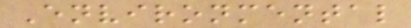Environmental
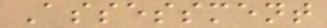Assessment
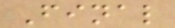Final
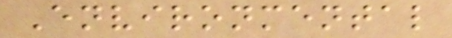Environmental
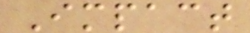Impact
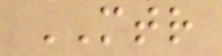MTR
